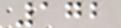172
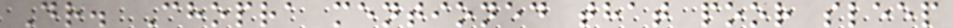Dr. Chopra mentioned that poor sleep
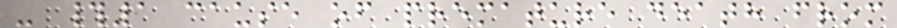- #1 cause of premature death from
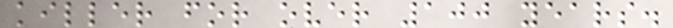killer for over 100 years.
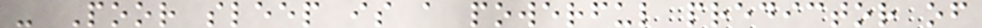- Poor sleep is a powerful predictor of
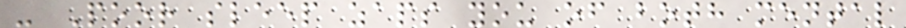- Poor sleep zaps you of both mental
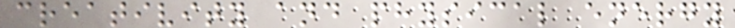creativity and physical energy
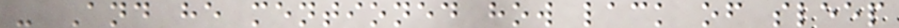- And he mentioned how lack of sleep
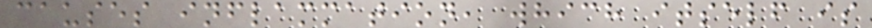causes inflammation, which itself is
